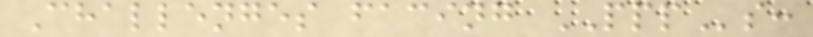Challenges facing PPPs:
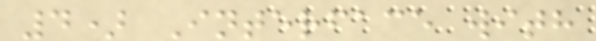4) Interface with
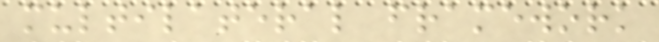multilateral framework
